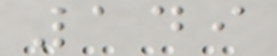149
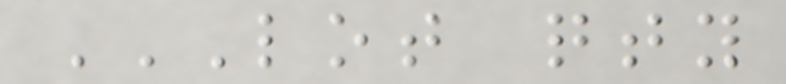LOT QTY
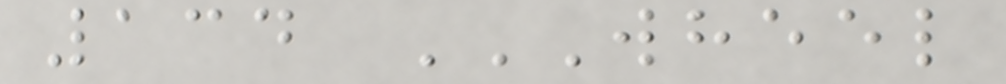134 WHEEL
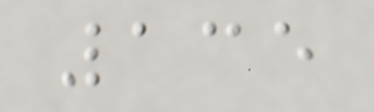135
